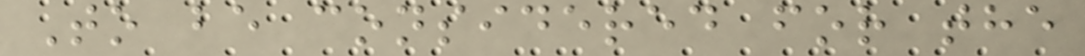To be considered for the
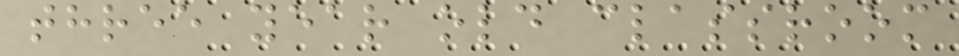three year old classroom
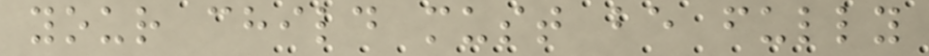your child must be fully
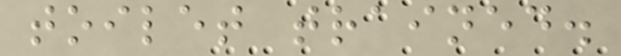toilet trained.
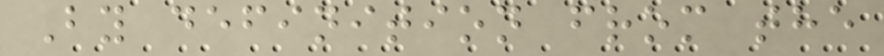By definition from the
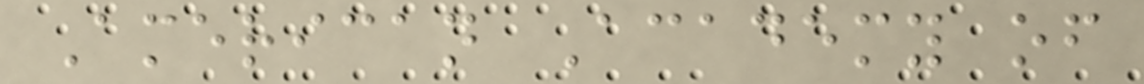American Academy of
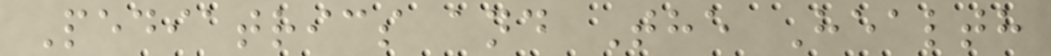Pediatrics and The Health
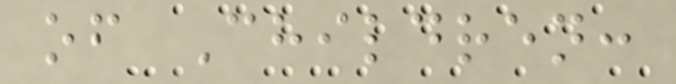of Children:
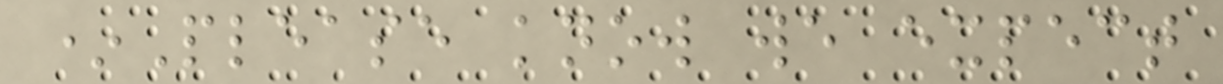*Please know we expect
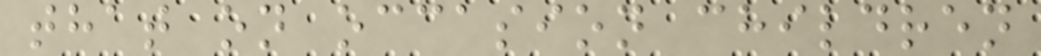that on occasion children
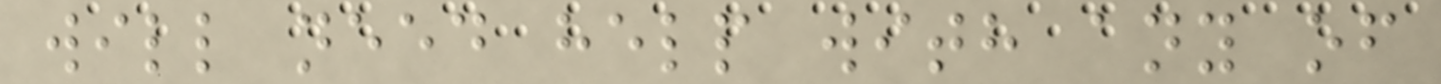will need help with any of
